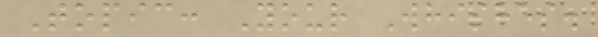Topic: Your Whishes.
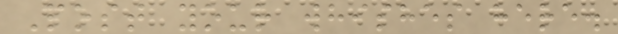Post your whishes here.
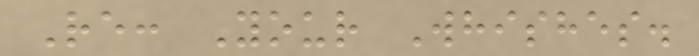Re: Your Whishes.
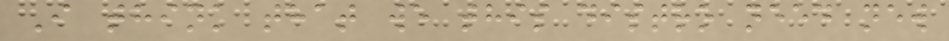I think that we this distro need new
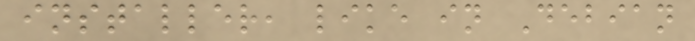installer, like in Debian
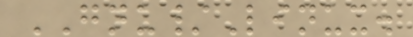GNU/Linux.
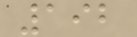192
